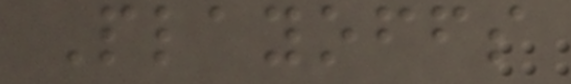Playoffs
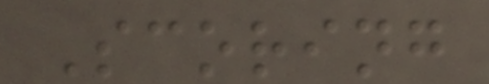Scoring
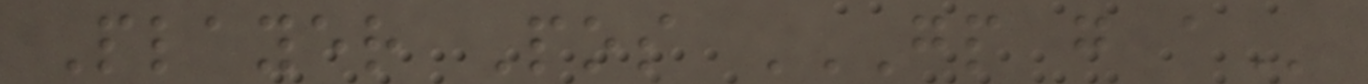Player Pos GP G A
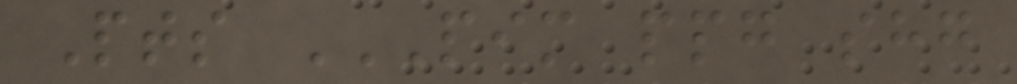Pts PIM PPG SHG
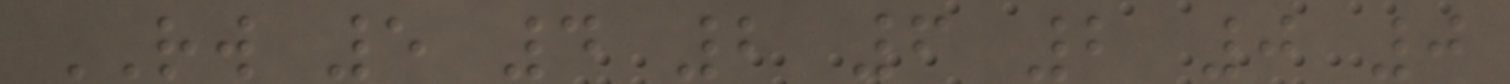RW 5 4 2 6 2 0 0
